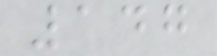147
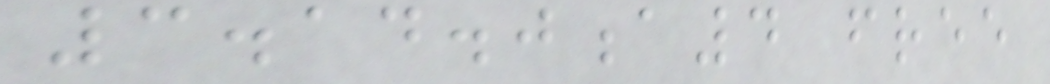3.14.0a4 free
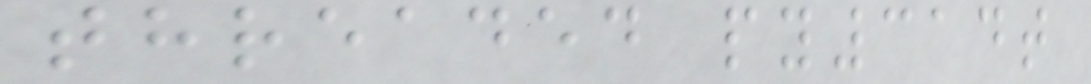threaded py314t
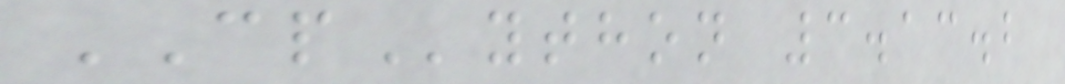CPython 3.13.2
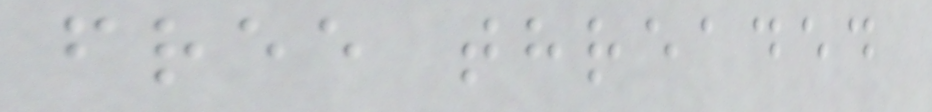free threaded
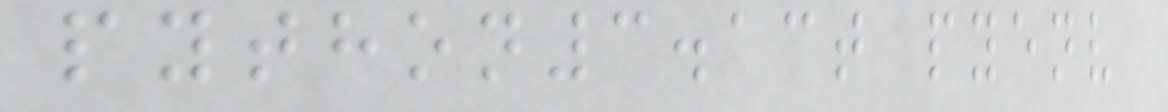python3.13t pyenv
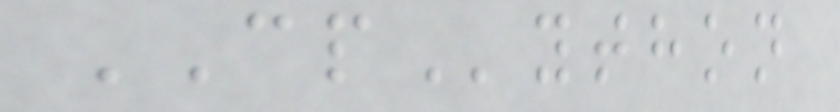CPython
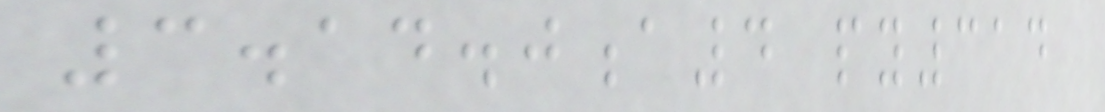3.14.0a4 py314
